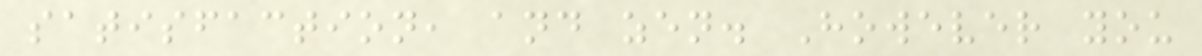satisfaction, and zen. However you
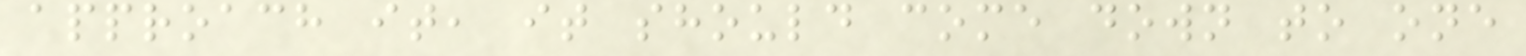approach it, it should come down to one
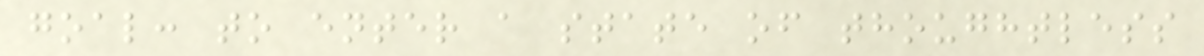goal: to enter a state of thoughtless
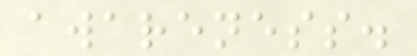awareness.
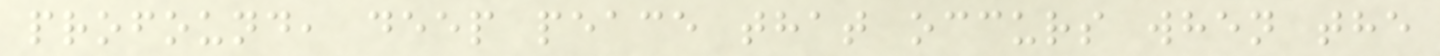profound, deep peace that occurs when the
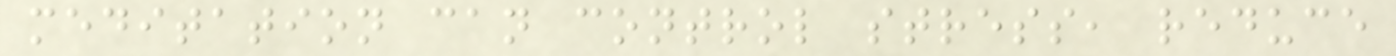meditation can control stress, reduce
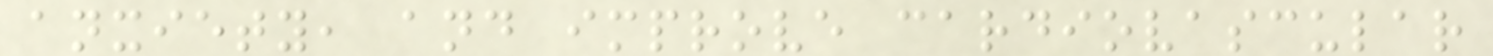anxiety, and improve cardiovascular
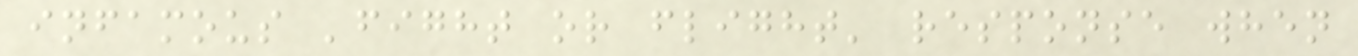infamous 'fight or flight' response when
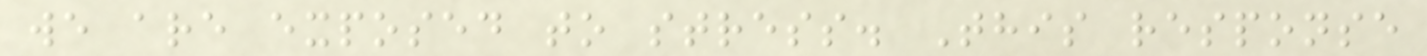we are exposed to stress. This response
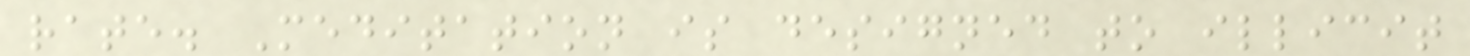rate. Meditation is designed to illicit
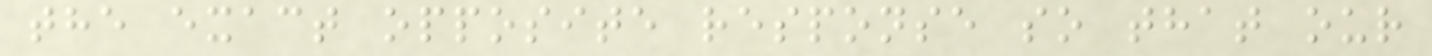the exact opposite response so that our
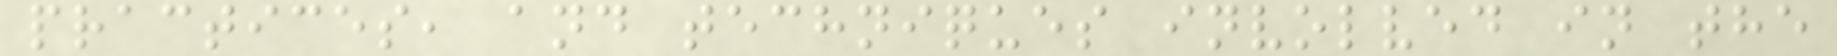practices, and techniques involved in the
